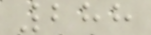288
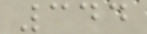344
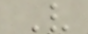V
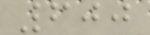600
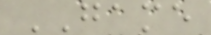GAME
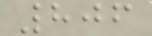806
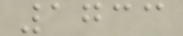1733
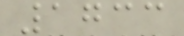1733
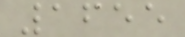1655
